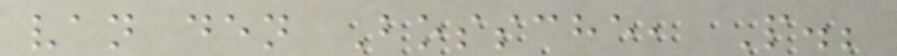van den Bossche, P.;
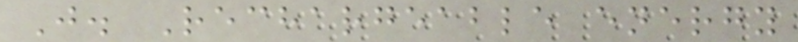J. Rechargeable energy
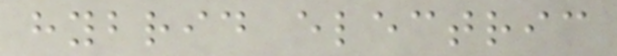hybrid electric
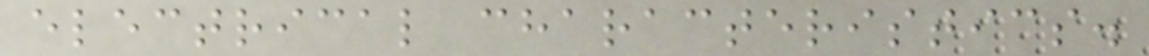electrical characteristics.
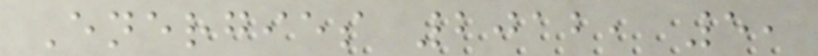Energies 2012, 5,
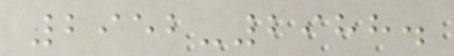2952-2988.
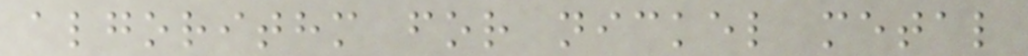algorithm for nickel metal
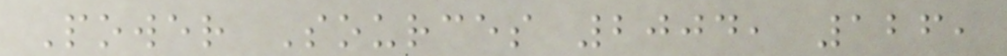Power Sources 2004, 126,
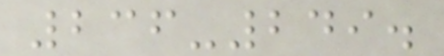236-249.
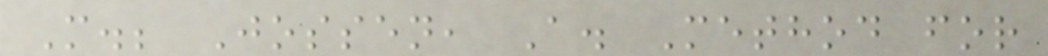M.; Jossen, A. Method for
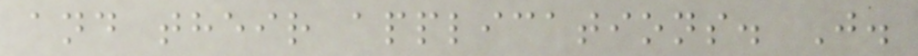and their applications. J.
